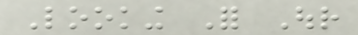Looking For Our
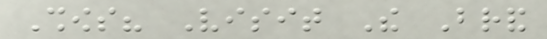Shows? Visit The Brand
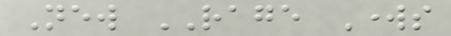New RAGE Works
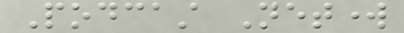Podcast Network
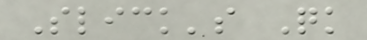Slick's Quick
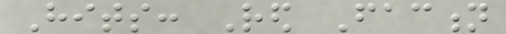Hits: Red Faction
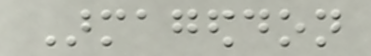Armageddon
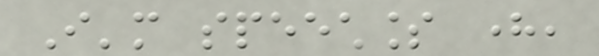I'm speechless here,
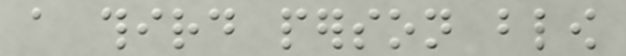a third person blow
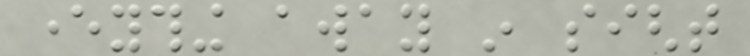everything away in sight
